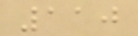110
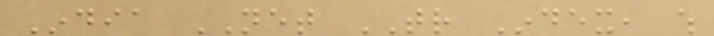India NET TR Index, which
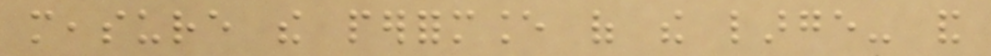measure the performance of the large- and
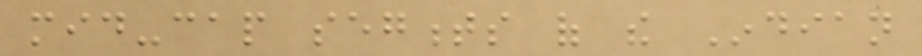mid-cap segments of the Indian
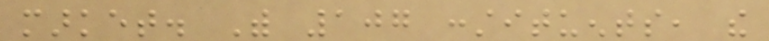market. With 107 constituents, the
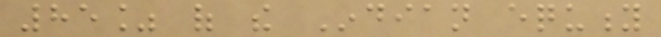85% of the Indian equity
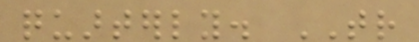quarterly. TR
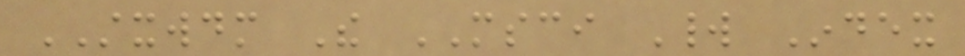STXWDM The MSCI World Index
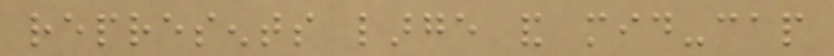represents large and mid-cap
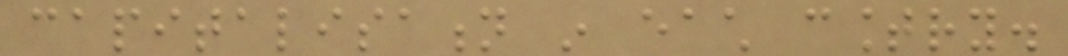capitalisation in each country.
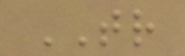TR
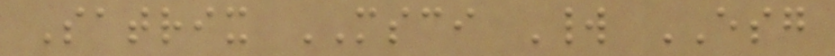Satrix MSCI World ESG
